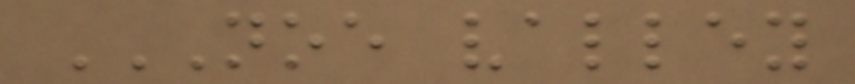NOE VALLEY
